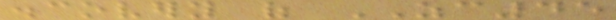discovery of ZC45
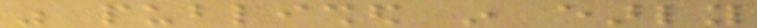was published in early
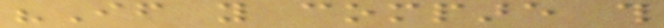"If you compare this
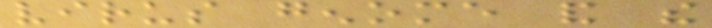virus genome and the
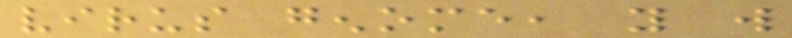virus genome, you will
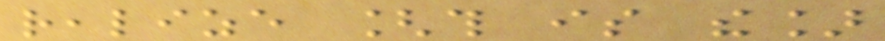realize [this is the]
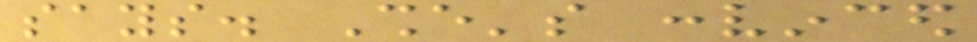says. She's convinced
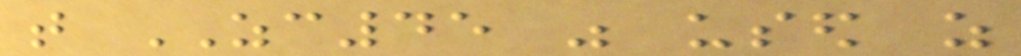that ZC45 was used as
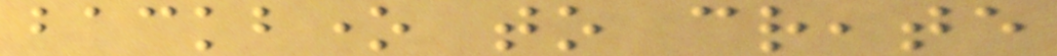backbone to create
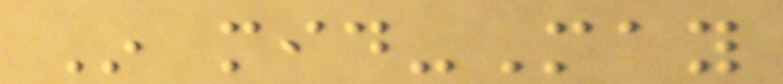In mid-May
